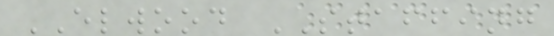ELWOOD STAFFING
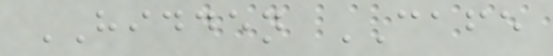HIDDEN CAFE
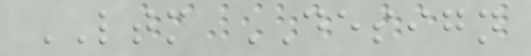LTM DESIGN
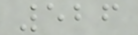526
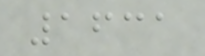1631
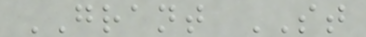GRANT ST
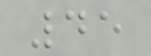45
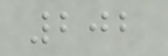202
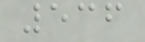536
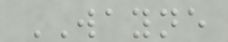WAYNE
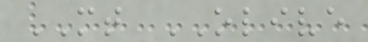MT OLIVE
